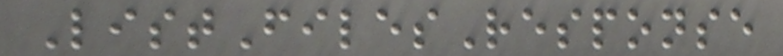ListFilesResponse
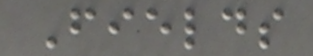Fields
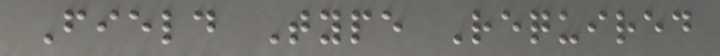Field Type Required
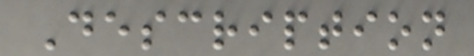Description
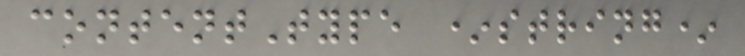contentType *string*
